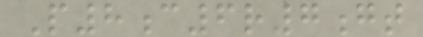P8c6r7gt
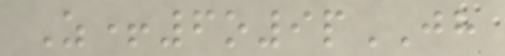Z+6o9pJH
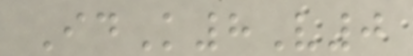IdK8V0
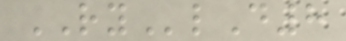RYlD8
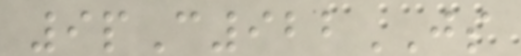9pC922JS
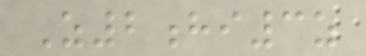Z2hi3z
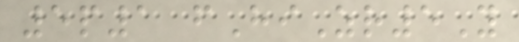5p1 fHiZr5Y
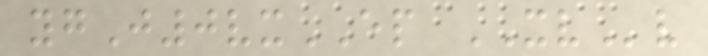ygJ0vxEP XVv
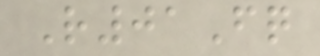R01Fq
